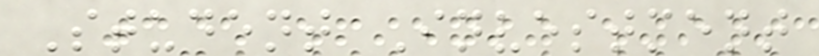Student Investment
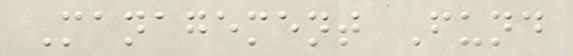Management Fund
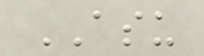ASU
